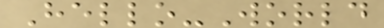Hello-World
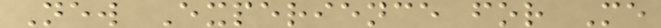New Experience for Me
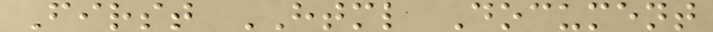First HTML Document
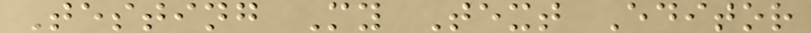Testing My Text Editor
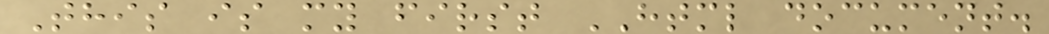This is my first HTML document.
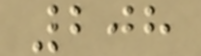208
